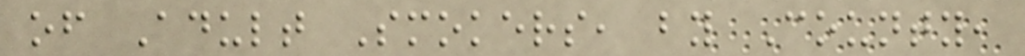of Adult Smokers, by County,
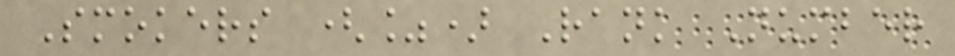Smokers (%) Rank Number
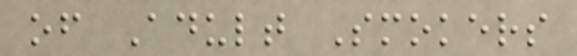of Adult Smokers
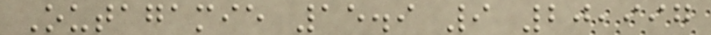Outagamie 15.9 9 20,997
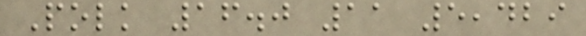Polk 16.0 11 5,429
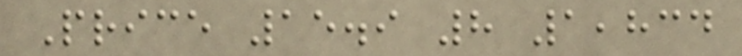Price 15.9 8 1,834
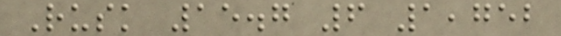Rusk 15.7 6 1,752
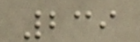239
